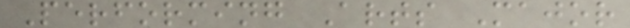Performing Arts Major
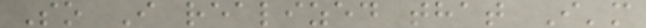So I realized that I'm
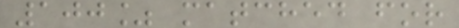100% matched for
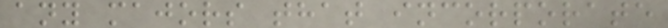any majors that incorporate
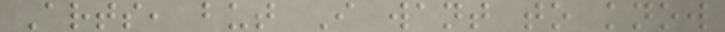Arts, but I want to know
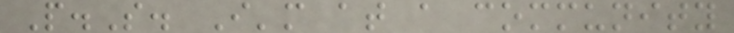P.S. I'm at a community
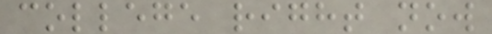college right now
